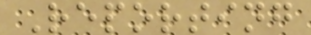Reporting
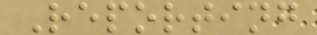Reporting
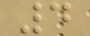4
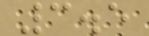3.5
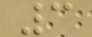3
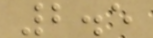2.5
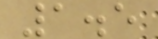1.5
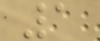1
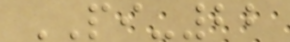PI-22
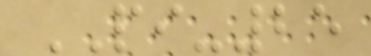PI-25
